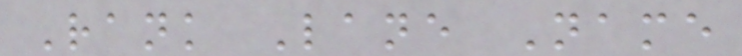Rank Lane Name
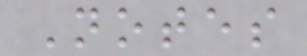Notes
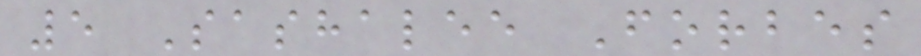5 Sashalee Forbes
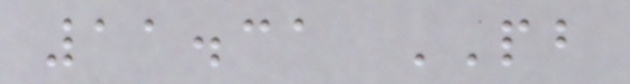11.31 PB
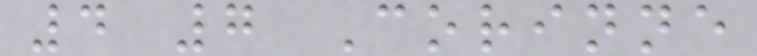4 7 Corinne
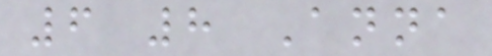6 8 Anna
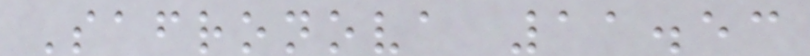Safronova 11.53
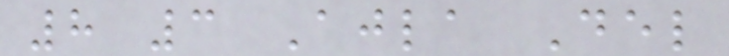8 3 Ajla Del
